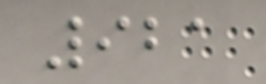921
